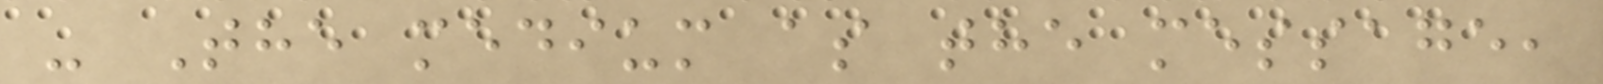- The medium as the message,
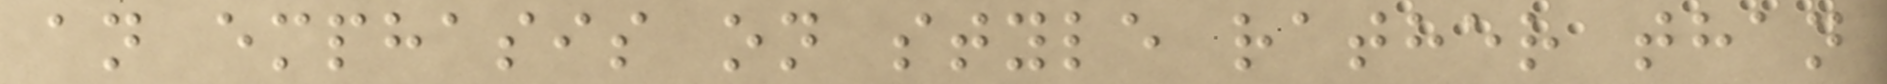an emphasis on style rather than
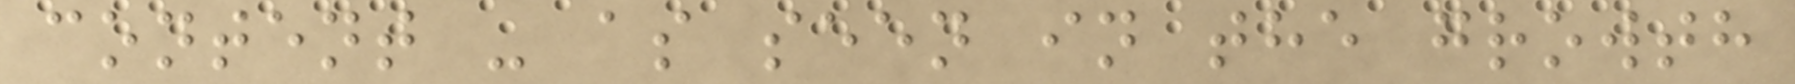content - as seen in the growth
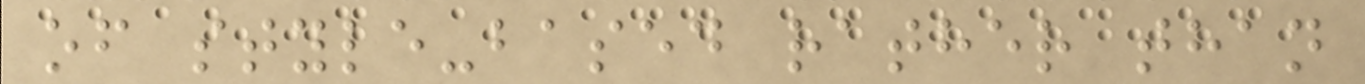of style-based rather than
